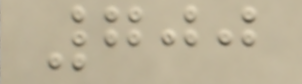700
